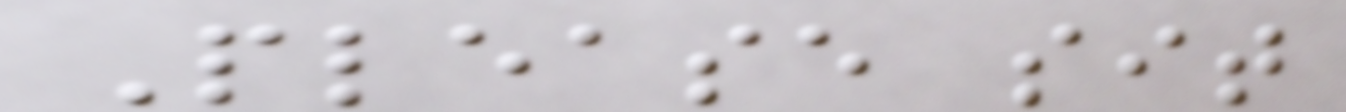Please sit
